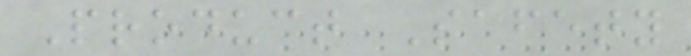Product Safety
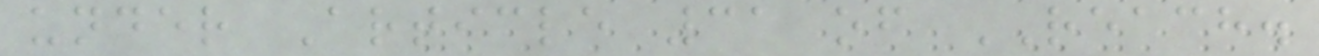under Article 31 of REACH.
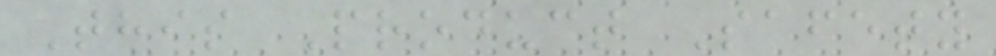This Product Safety
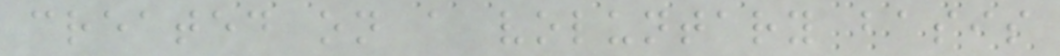created on a voluntary basis
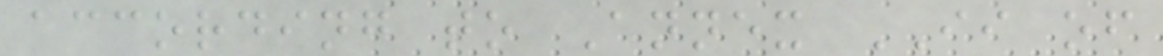according to Annex II of
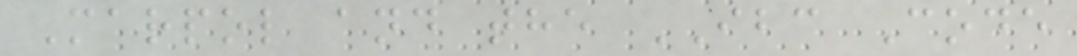Marpol and the IBC Code
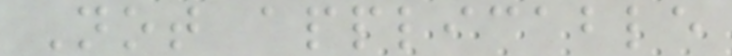Not applicable
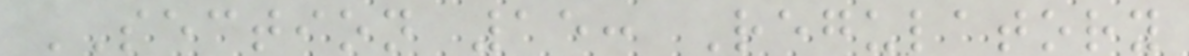SECTION 15: Regulatory
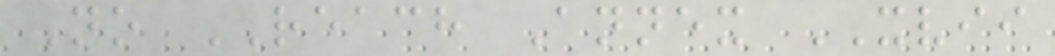No REACH Annex XVII
